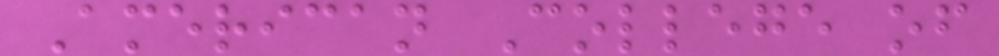American College of
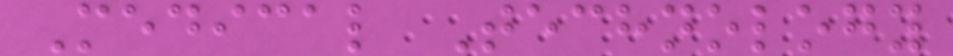Medical Technology
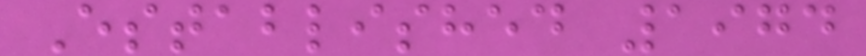Established 1974
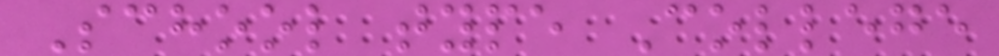School type College
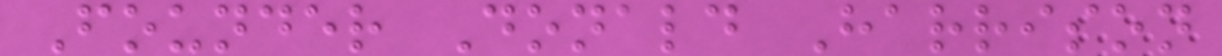Founder Donald Harrison
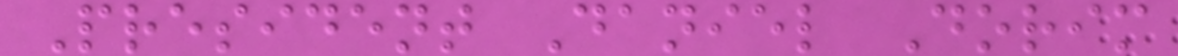President Daniel Dorim
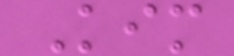Kim
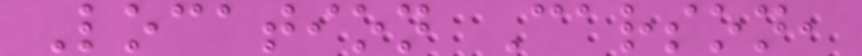Location Carson,
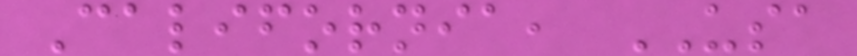California, USA
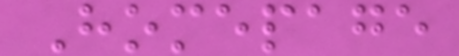Homepage
